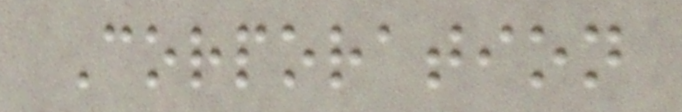Corporation
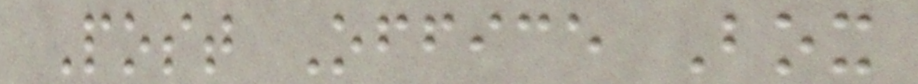Post Office Box
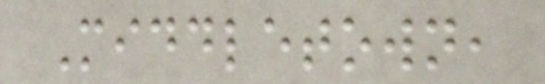Middletown,
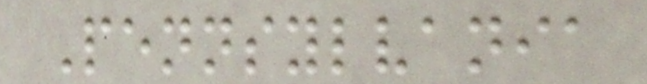Pennsylvania
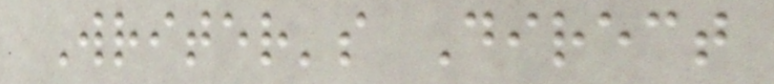Writer's Direct
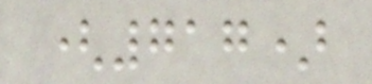(717)
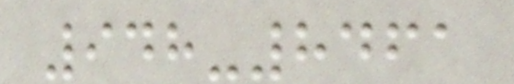948-8461
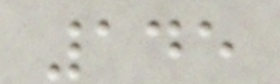145
